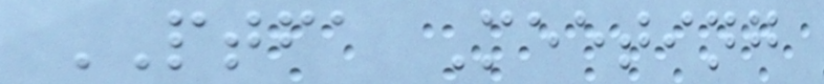PTFA Meeting
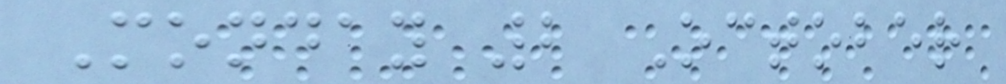Monday 2 October
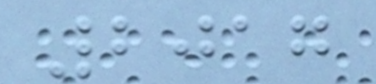2017
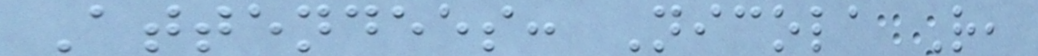Attendees: Nicola R,
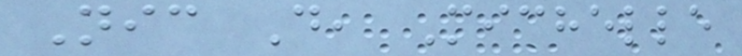Nic D, Michelle
